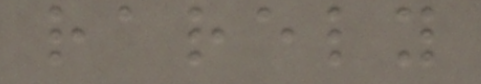rarely
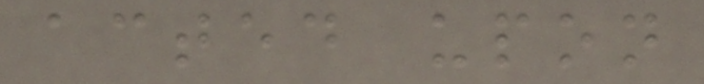acted upon
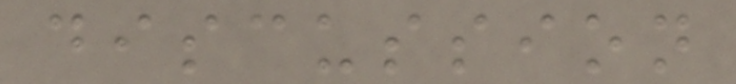discussion
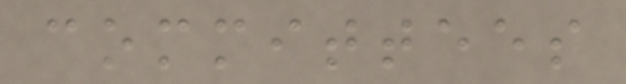committees
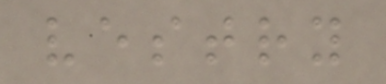vestry
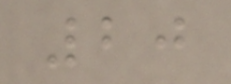20
